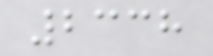2338
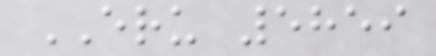ERU 5859
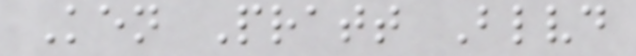Ken Pratt Blvd
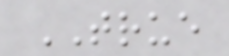TRUE
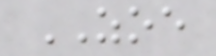ZOE
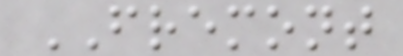FREMONT
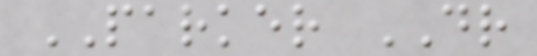PARKER DR
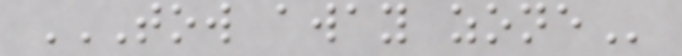TOW AWAY ZONE
